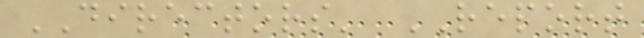DIRECTORS' REPORT
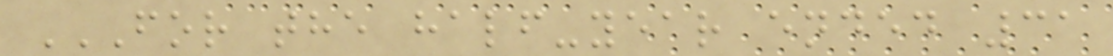FOR THE HALF-YEAR ENDED 31
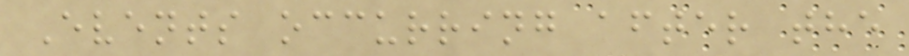Events occurring after the
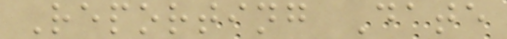Reporting Date
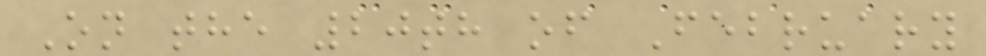On the 20th of February
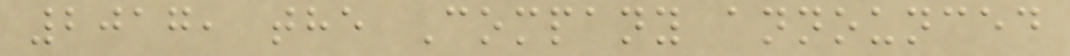2017, the Company announced
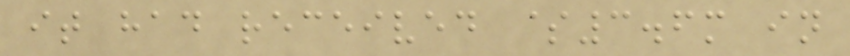it had received $3.6m in
